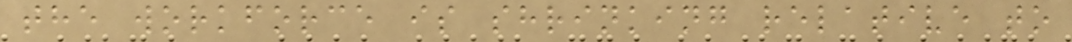the workforce is shrinking relative to
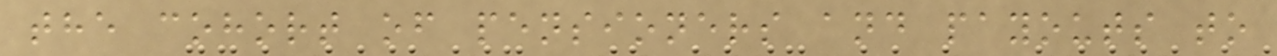the cohort of pensioners and payouts to
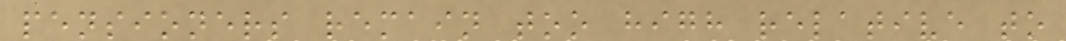pensioners remain too high relative to
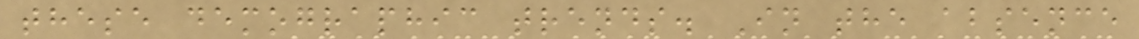these demographic trends. In the absence
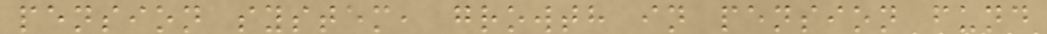pension system, growth in pension fund
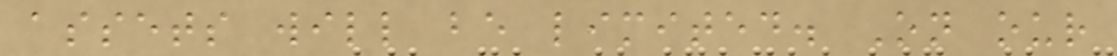assets will be limited. On our
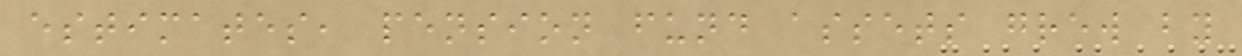estimates, pension fund assets grew by
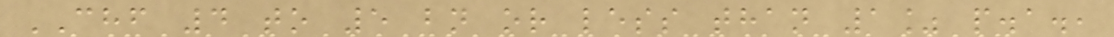CHF 4 to 5 bn or less than 1% p.a.,
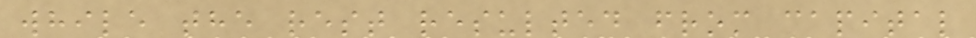while the rest resulted from capital
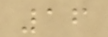16
